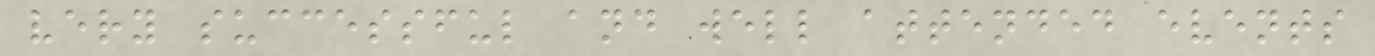very successful and well attended events
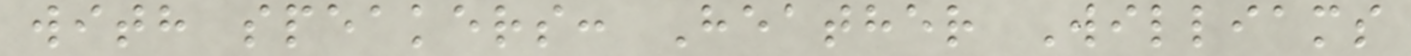with speakers: Heather Williams
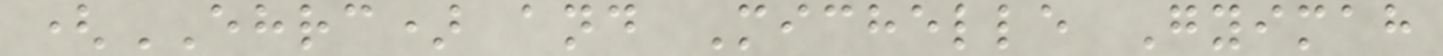(EHRC) and Michelle Gyimah
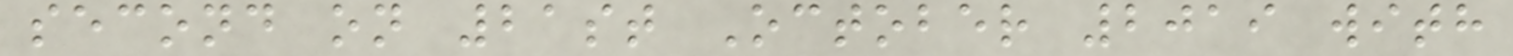second on 21st October 2019 with
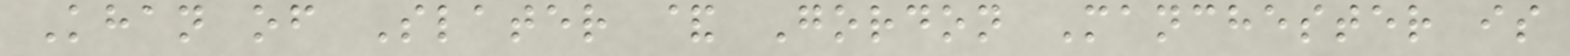Khan of Slater & Gordon Manchester is
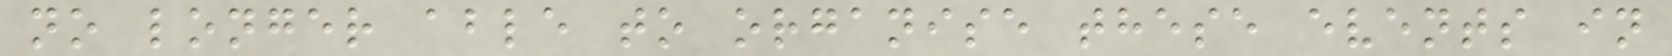no longer able to organise these events in
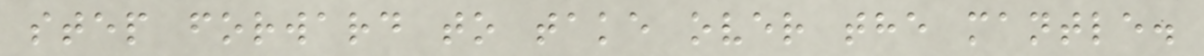step forward to take over the mantle.
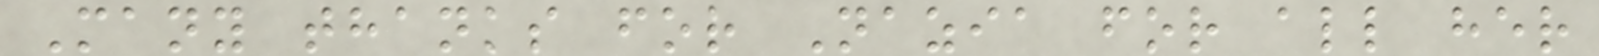Many thanks for Nazia for all her
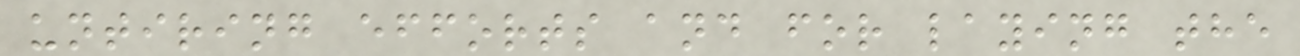untiring efforts and for laying the
